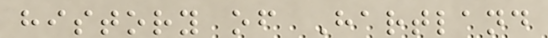history of Hartland
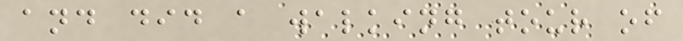and did a walking tour of
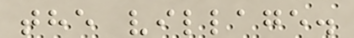the village.
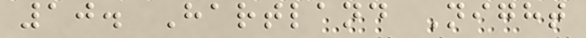10. Hartland Night
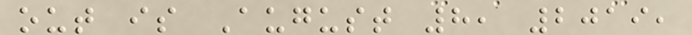out is August 8, 2019,
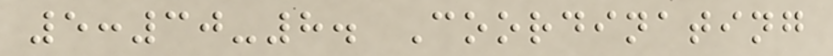5:30-8. Coordinating
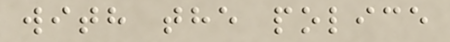with the police
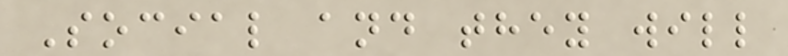Social and they will
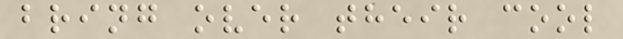bring over their cool
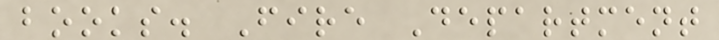books. Fire Department
